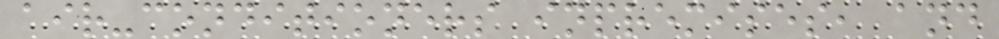air-conditioners inpremises, and
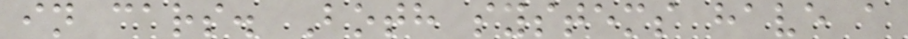in cars. Both systems have a
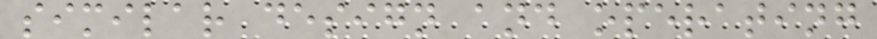similar design and operating
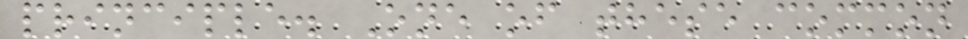principle. One of these common
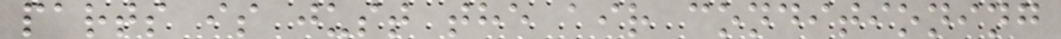parts is just the air conditioning
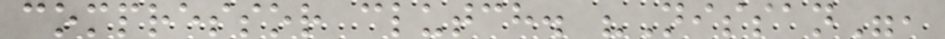compressor clutch. "Nissan",
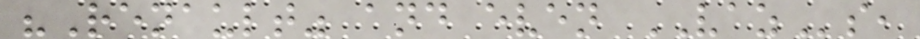"Renault" and even VAZs,
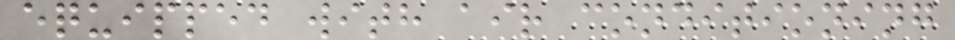equipped with air conditioning
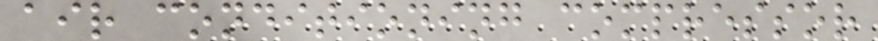air conditioning compressor
